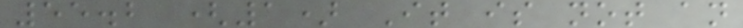55.2 (1) It is not an
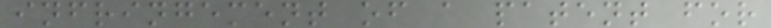infringement of a patent for
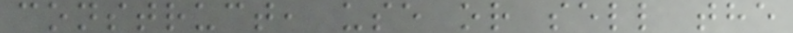construct, use or sell the
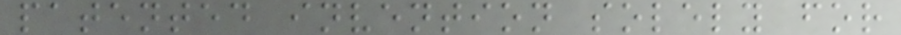patented invention solely for
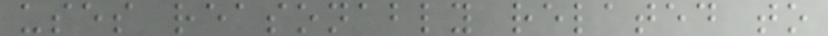uses reasonably related to
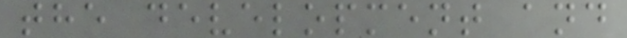the development and
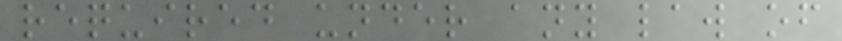required under any law of
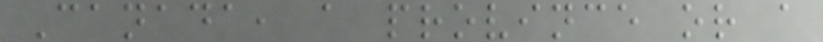Canada, a province or a
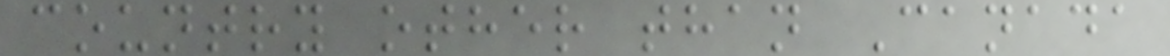country other than Canada
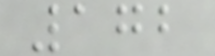172
